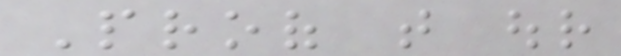Proof that our
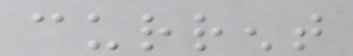current
